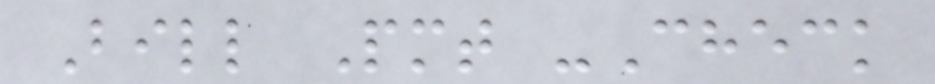Bill Pmt -Check
